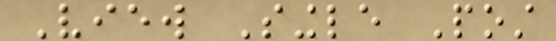View Single Post
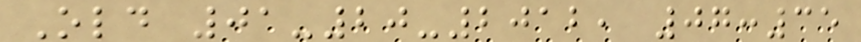Old 01-20-2012, 07:35
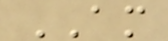AM
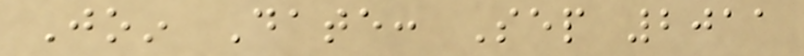Join Date: Sep 2011
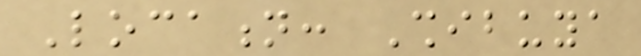Location: Shibuya
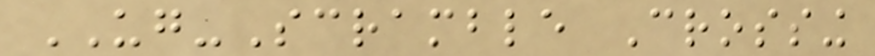UG-Scramble Crossing
